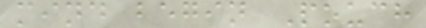mind begin Pouch
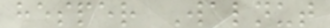hesper Walnut
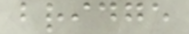bridge
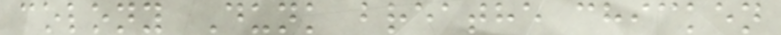colony Dunk breathe chicken
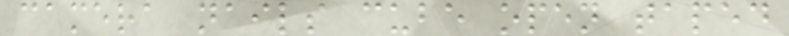camera nails cube open taped
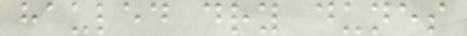hauled dry dunes
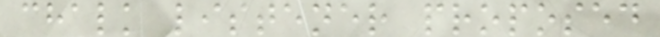chalk listener proposed
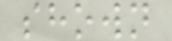shown
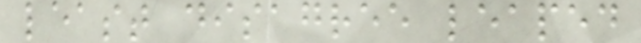least disagree leaped
